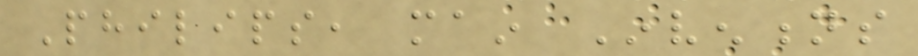Philips, main Inventions
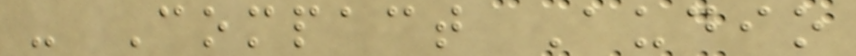- Compact Audio
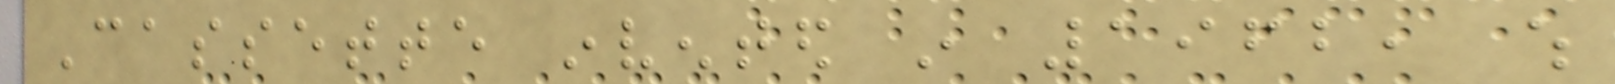Cassette invented in 1962, which
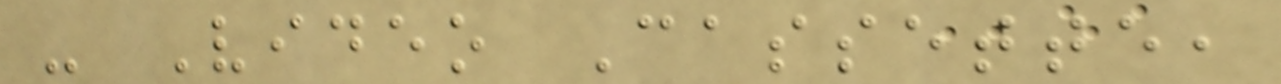- Video Cassette,
